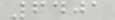6401
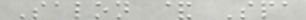Salon & Spa
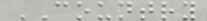COUNTRY
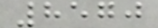8570
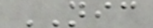NIC
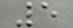5
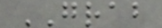GRAB
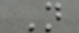N
